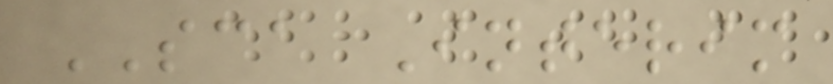SCA Interim
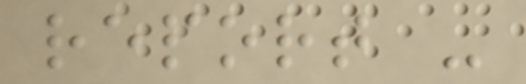report -
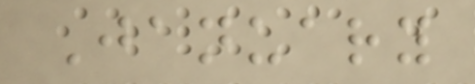January
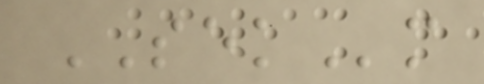SEKm
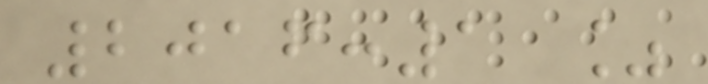2016:1 %
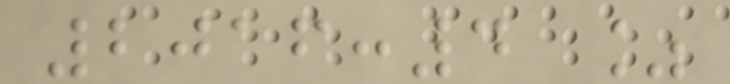2016:4 %
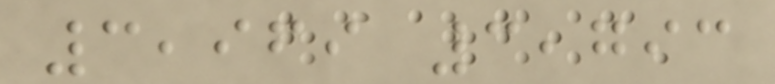3,969 3,793
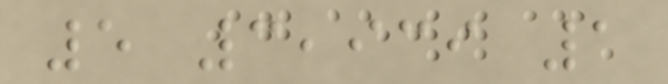5 3,939 1
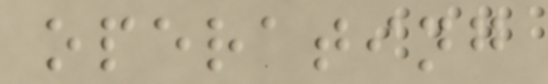operating
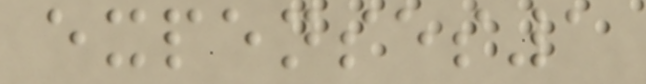expenses1
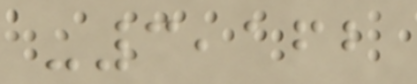-3,162
